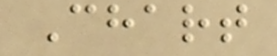Chart
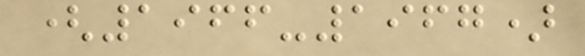(1966-1967)
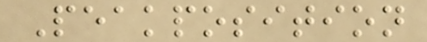Peakposition
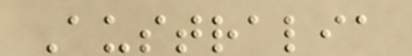Australia
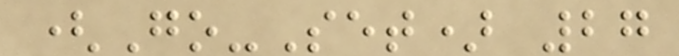(Go-Set) 27
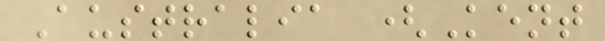Australia (Kent
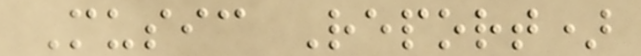Music Report)
